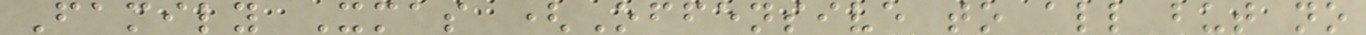Family Xmas (Offensive to all but no
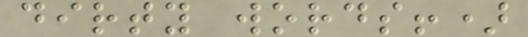dirty words!)
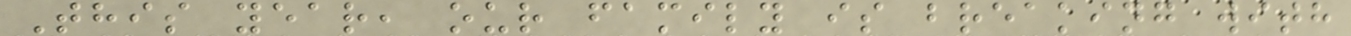This year, our family is breaking with
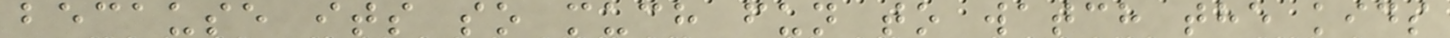because its so much fun to watch the kids
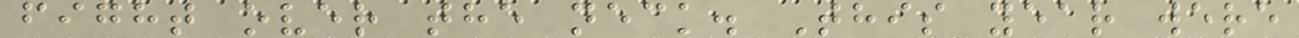fight over the neck. This year were
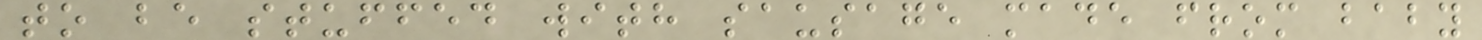to be stuffed with sausage made from baby
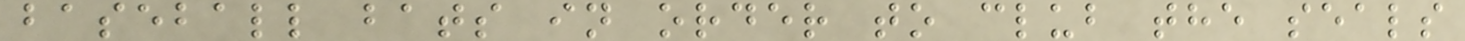baseball bats in order to club the seals
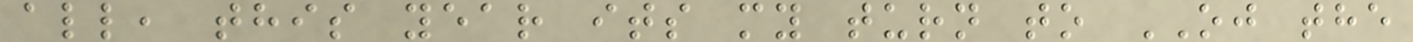all, this year its my turn to OJ the
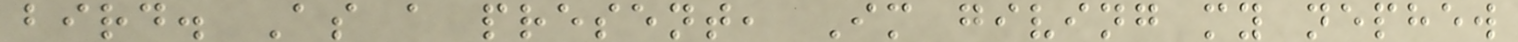bird. As a present, Im giving my nephew
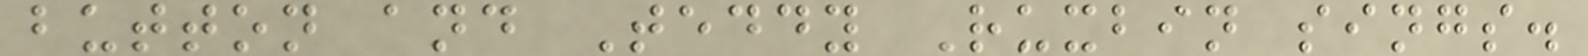button and Teddy Ruxbin sings.
